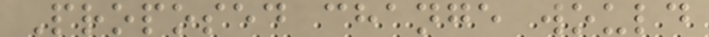Proposed change would
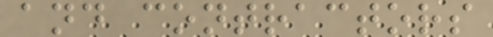and contractors
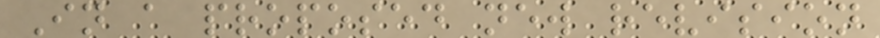In a proposed new revision
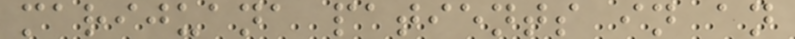marijuana patients in an
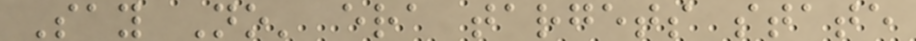Say No' era targets state
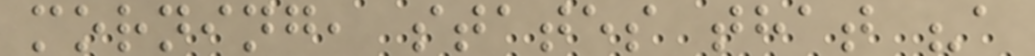morning, states that "a
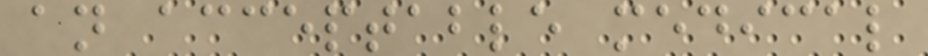an acceptable medical
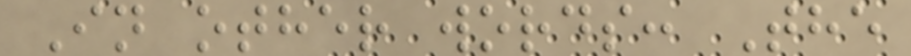In other words: The
